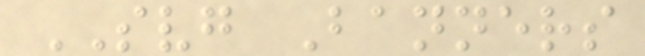SVG Banners
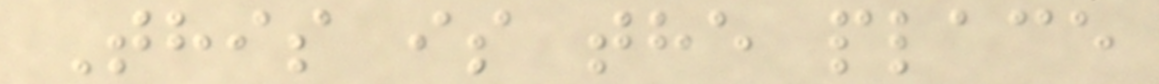This is the place
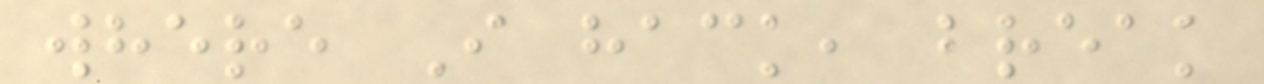where I hack, break
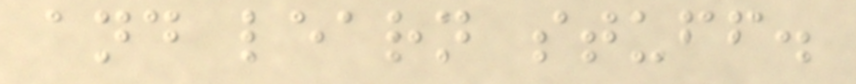and learn stuff.
